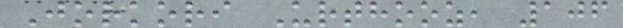Jorkori Urthooz, 106
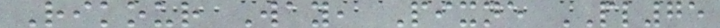Rikour Way, Pixne PL75
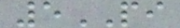5PI
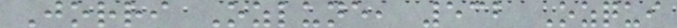Jorri Ozlune, 532 Ozqui
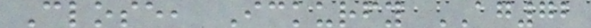Close, Ickurfy AG72
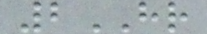2HR
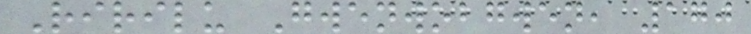Ririlu Gwenwobgwen, 170
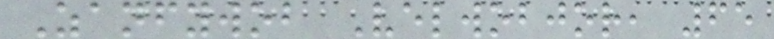Zanfywob Velwobjor, 65
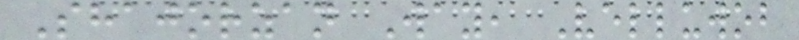Shajorzan Way, Velluwob
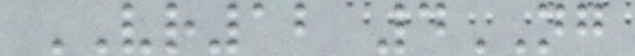VR12 4NG
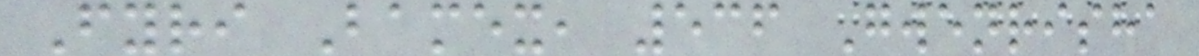Fyri Bamex, 536 Gwenrisha
